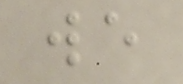we
